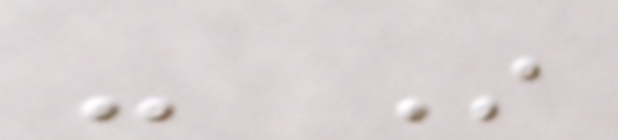- In
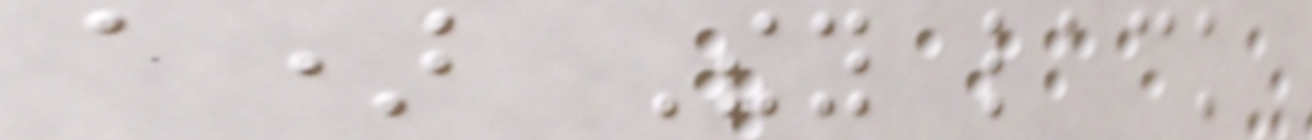a) They lack
